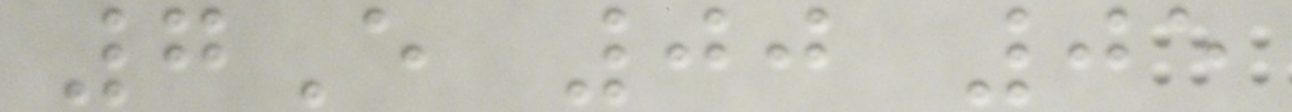7E 00 05
